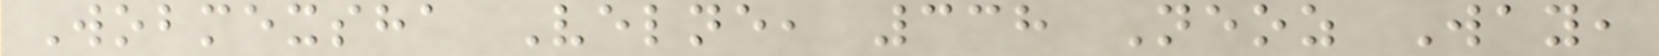Wobmexsha Velne, 338 Neoz Way,
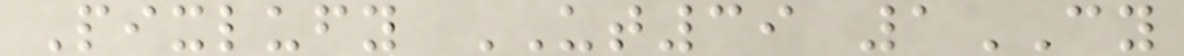Pixlufy UT39 1CY
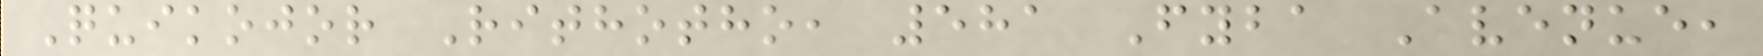Quikojor Rithotho, 581 Fyba Avenue,
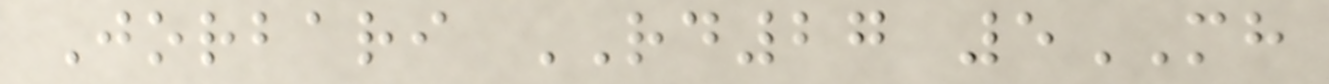Jorbari RD27 5MH
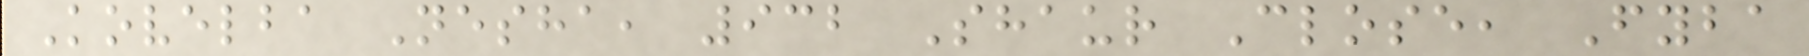Kovelba Nesha, 932 Shaur Close, Fyba
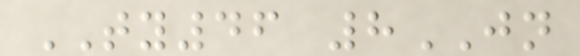TY46 8JN
